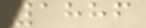1886
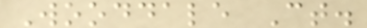Wooddale Ct.
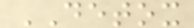DETOX
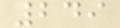249
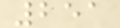251
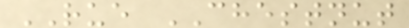RUE CHESTNUT
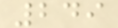249
